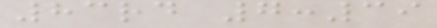83rd 7:39
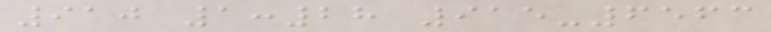910 1:28 915-6563
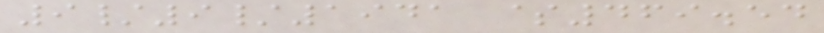9/9/1941 $469.54
